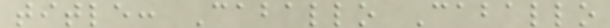title: Caballo Caballo
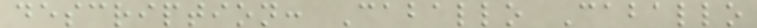description: Caballo Caballo
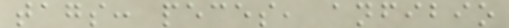tags: peces, anfibio
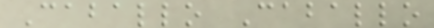Caballo Caballo
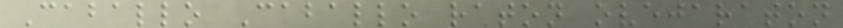Caballo Caballo raton ovejaraton
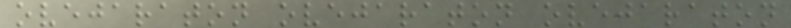ovejaraton ovejaraton ovejaraton
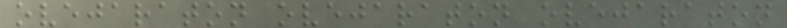ovejaraton ovejaraton ovejaraton
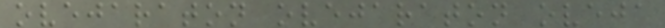ovejaraton ovejaraton oveja
